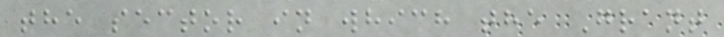the sector in which the Grant
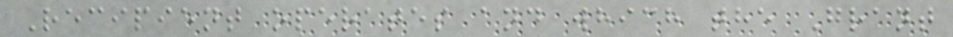Recipient operates and which the Grant
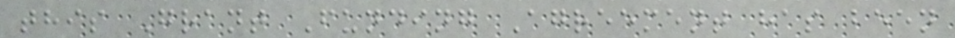this Grant Funding Agreement has been
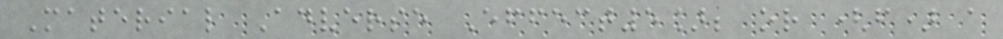Material Adverse Effect5]; or (f) a
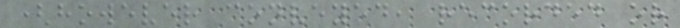(however conveyed, recorded or
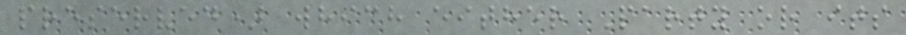preserved) which either Party or its
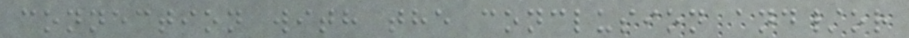connection with the conclusion and/or
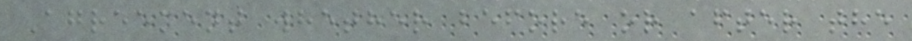Agreement whether before or after the
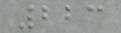223
